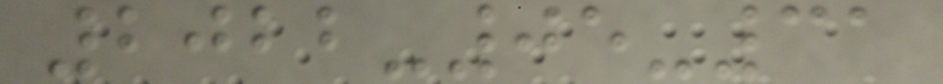2022-05-31
